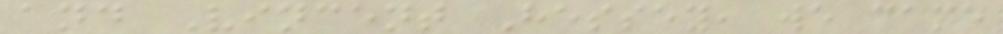and Vincent Hessey, we came
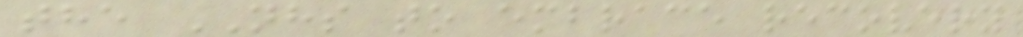the NHS to embrace recovery
